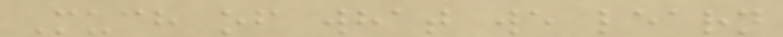Much of what we learn
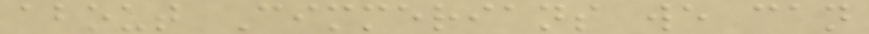about Cimmerians we can
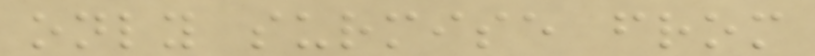only surmise from
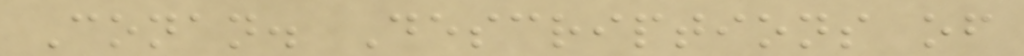Conan. Descriptions of
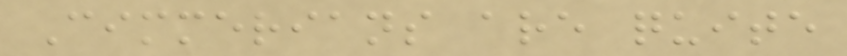Cimmerians are quite
